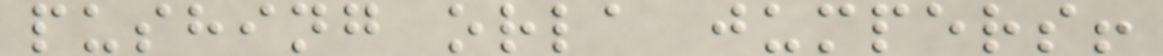pushing orla jumpers!
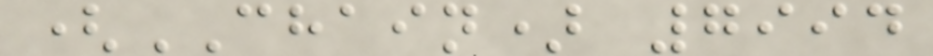(CHAIN) 7994
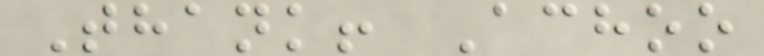Thank! Achoo
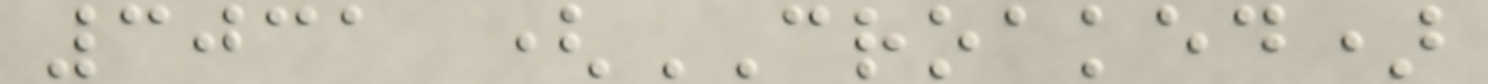3031 (CROAKED)
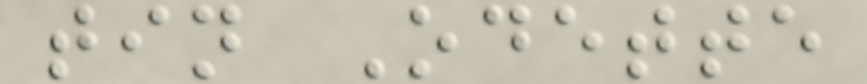tin Odette
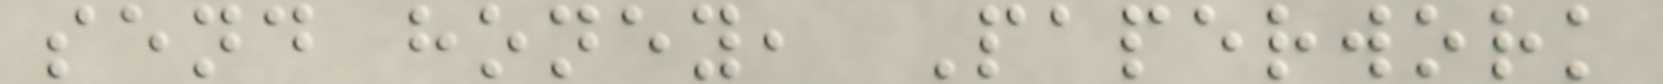send honey, Paperwork
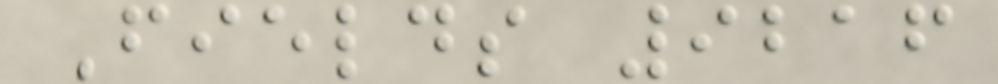Fields 9216
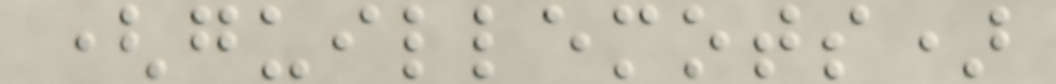(guillemots)
